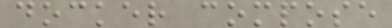docker compose
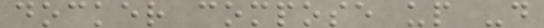docker compose up -d
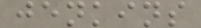jenkins
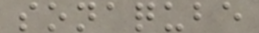sonaqube
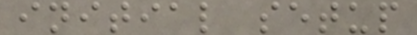initial setup
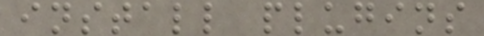install plugins
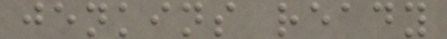jenkins ready
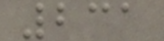231
